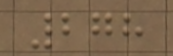278
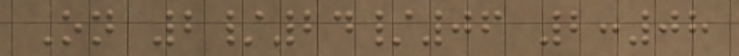On 2/24/06 2:08
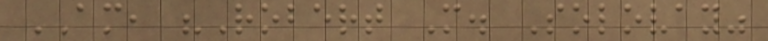AM, "Robert M. Solovay"
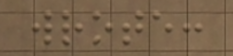wrote:
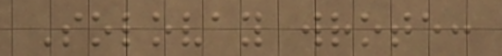Solovay wrote:
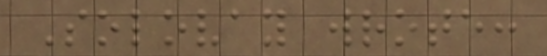Solovay wrote:
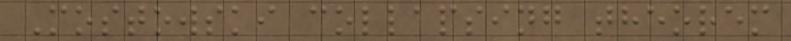Mostowski collapsing theorem
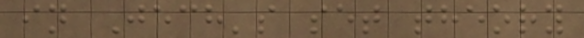in Jech's set theory
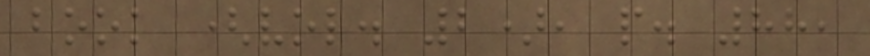book (vol. 2), p. 88,
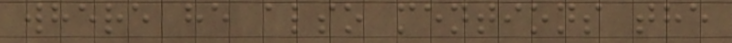where he also mentions the
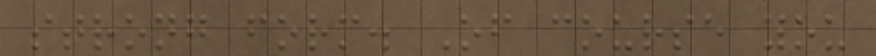strong form. Of course you
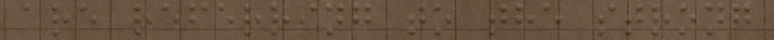are referring to the strong
